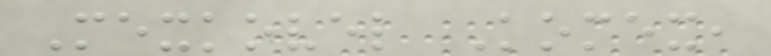Mexkovel Komex,
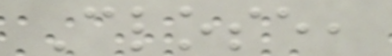Close,
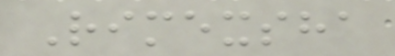Rimexsha
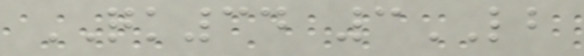QK34 3LB
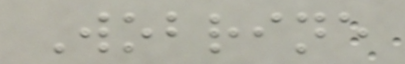Wobrine
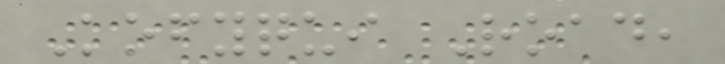Kofyqui Road,
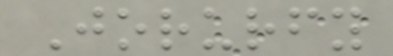Jorurfy
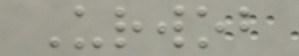Urwob
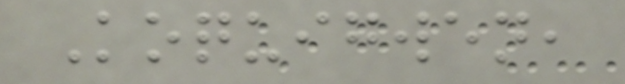Koquigwen,
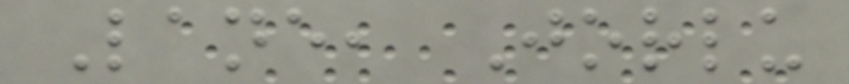Lane, Jorlu
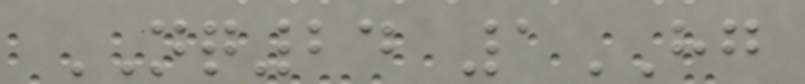NQ24 1HG
